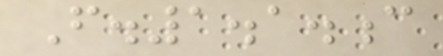F.1.1.c
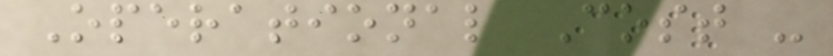Operational Cost -
